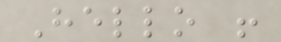Hello !
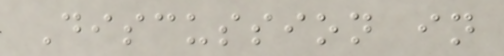Discussion in
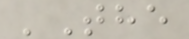'The
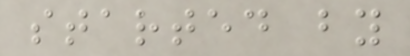started by
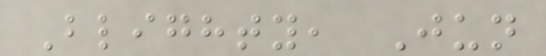Blighty, Jun
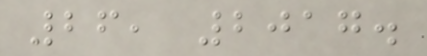26, 2017.
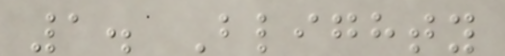1. Blighty
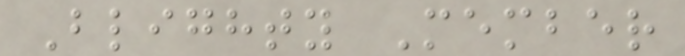Blighty Member
